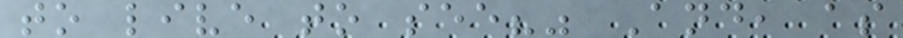to live to see?" And, as
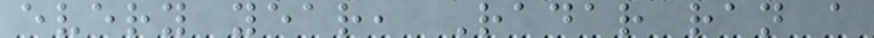every year, Radar ran a
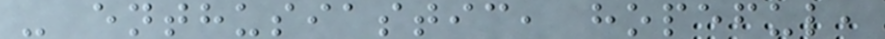- enthusiastic, hopeful,
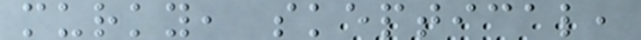murky, skeptical,
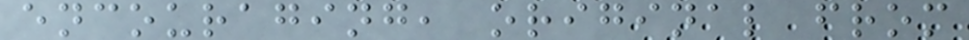encouraging, original from
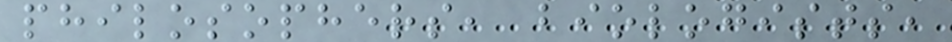philosophers, biologists,
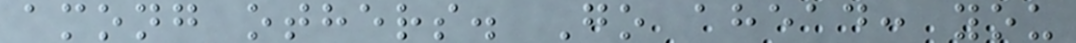among others. Go ahead: you
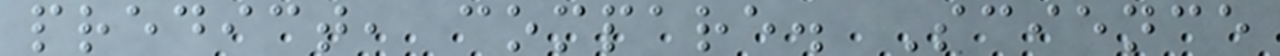predict, compare. Science
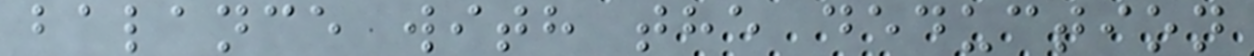balance with the deduction
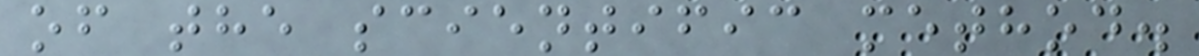of the scientific method.
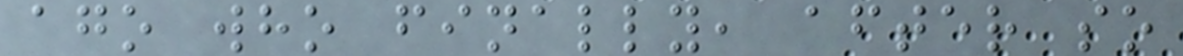ago who finally, after so
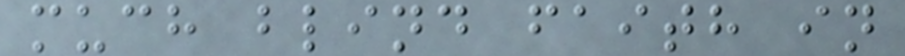much blind faith in
